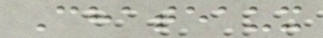Chateaux
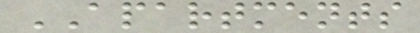APARTMENTS
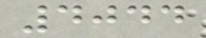4044
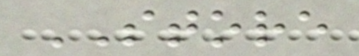STORE
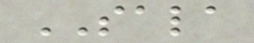SALA
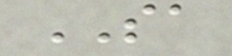SA
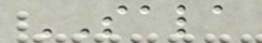SALA
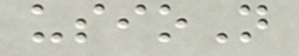usioN
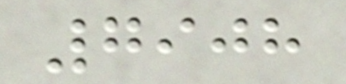7908
